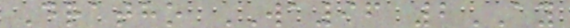Dratho WA96 2AY
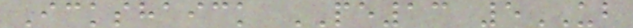Ickshaick PE13 5UB
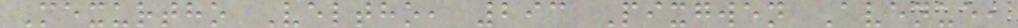Mexurtho Veltho, 293 Pixgwen Avenue,
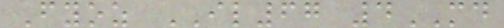Fyoz IL67 4MD
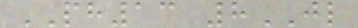PH13 8JL
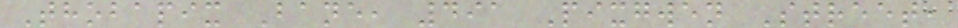Thobapix Bane, 491 Pixgwen Street,
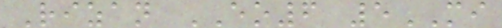Rizan EO6 5MI
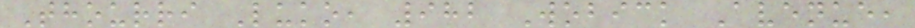Thourri Luko, 982 Wobick Avenue,
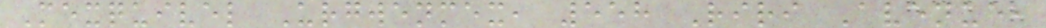Mexquivel Urgwenmex, 558 Riri Avenue,
